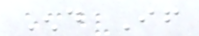End If
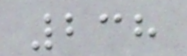238
